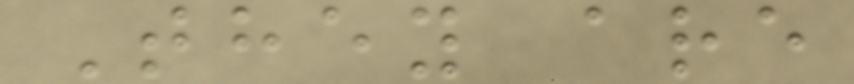They are
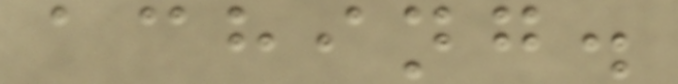aching.
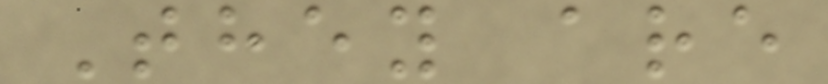They are
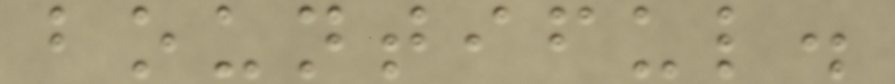bountiful.
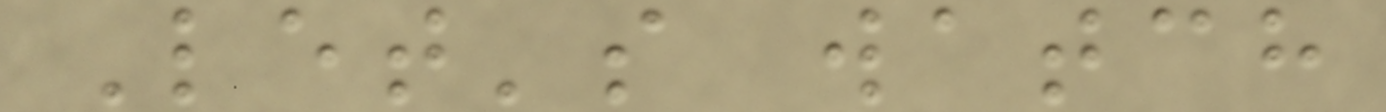Let's watch
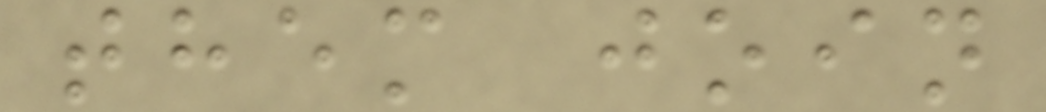them join
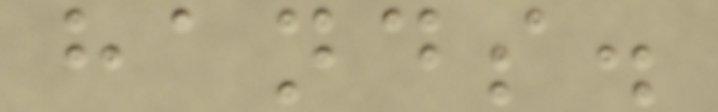hands.
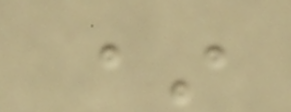*
